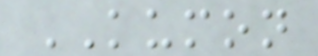KUMON
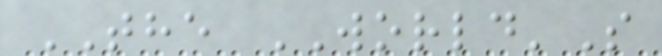THE WORLD'S
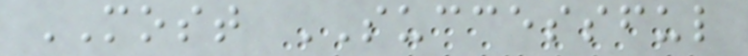MOST SUCCESSFUL
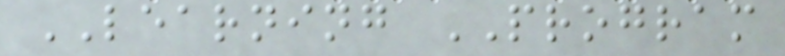LEARNING PROGRAM
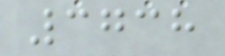3738
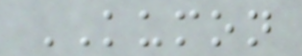KUMON
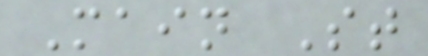Main St
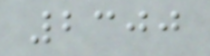2300
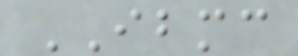IBMC
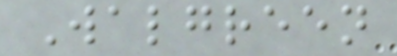Walgreen
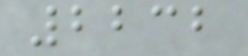2232
